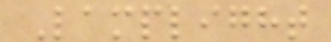Lamplight
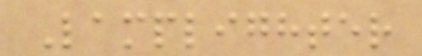Lamplighter
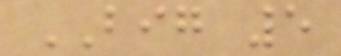BIG 5
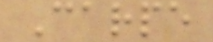Carpe
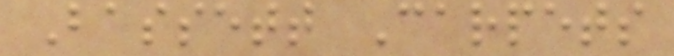Bassett Carpets
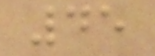45
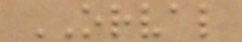ORVAL
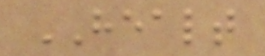HEALT
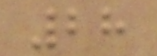28
